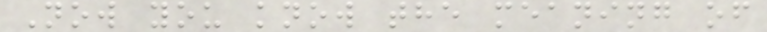Now you know the meaning of
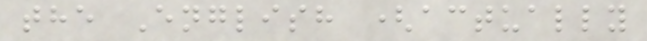the English (actually
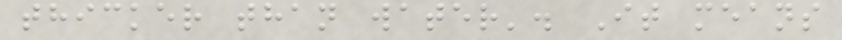thicker than water'. It means
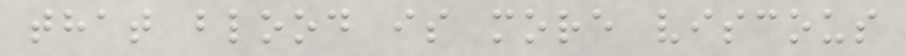that blood is more viscous
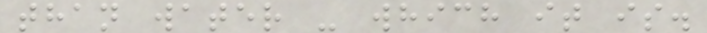than water - which it is.
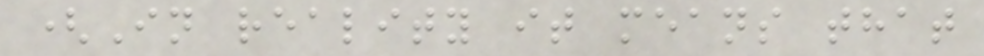(In reality it means that
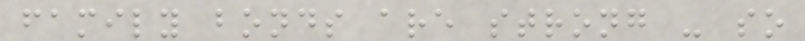family bonds are strong - so
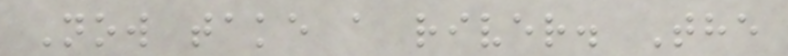Now take a river. The
